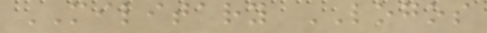MILITARY LOGOS
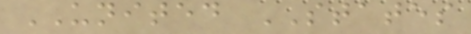UNITED STATES
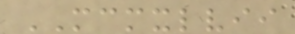MCMXLVII
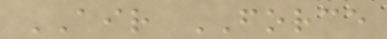AIR FORCE
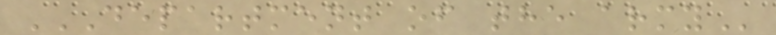DEPARTMENT OF THE ARMY
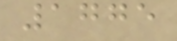1775
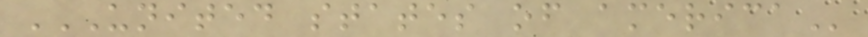UNITED STATES OF AMERICA
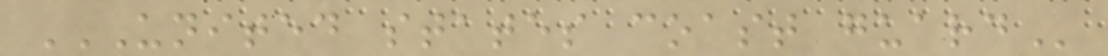UNITED STATES COAST GUARD
